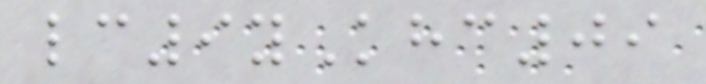lc9yKhc09
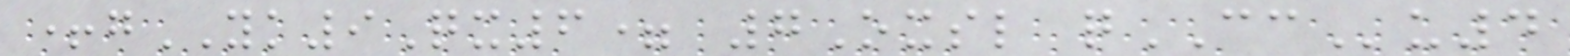+gYK9Qx6= 7Oxsl qCCu4
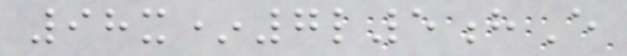98x*7l5hE
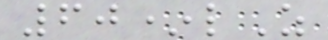60*lZ
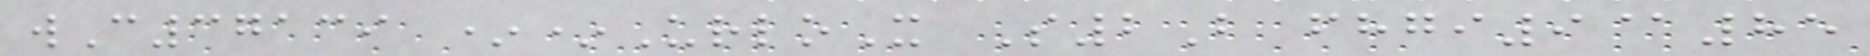wC37139 **UrloX S2B fhgi9@85
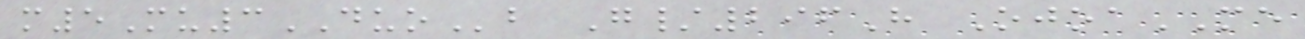m5Mu3DUOb G/296H OjoaME
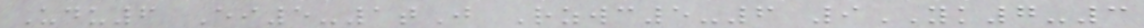Udu6 Ei5-1tJ Rzwc5-6 9YK7-3
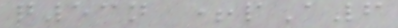q53n +pA6
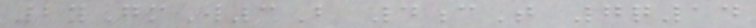2yGmW3B 4cT 7q14
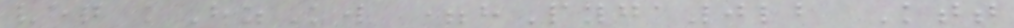veq kHzKw =hPyga0lb Ktt
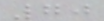70
